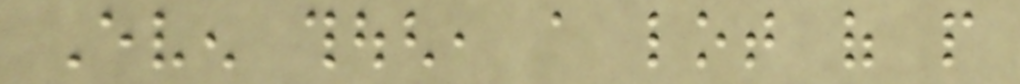Even though, a lot of people
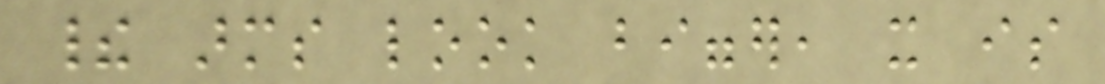their arms look bigger, it is
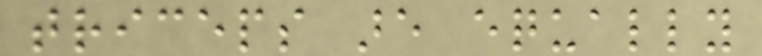triceps are equally
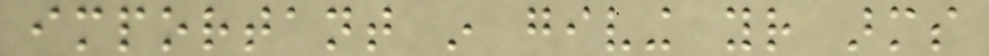important in giving your arms
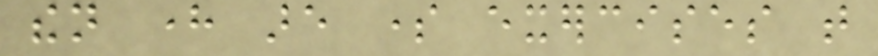then here are some exercises that
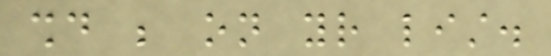should be on your list.
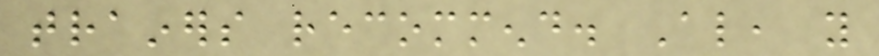trainers recommend. Also, you
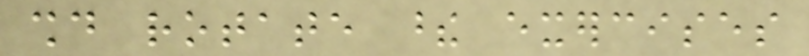should rotate these exercises
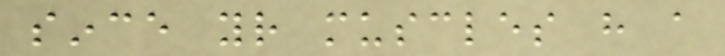since your muscles have a
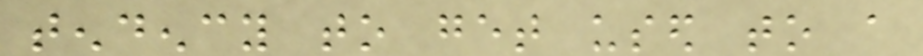tendency to get used to a
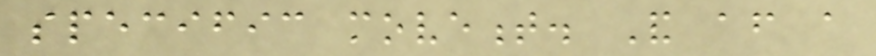specific movement. And after a
